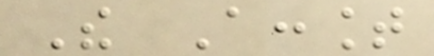The Account
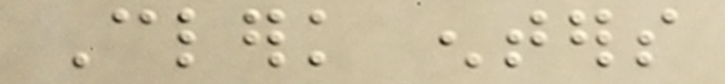Clerk enters
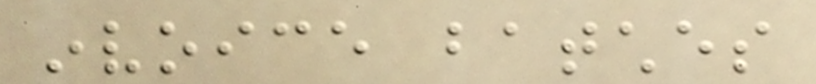invoice batches
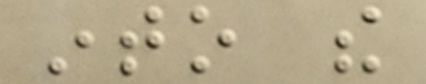into the
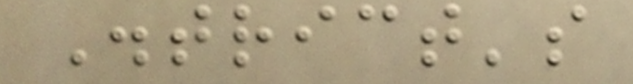District's
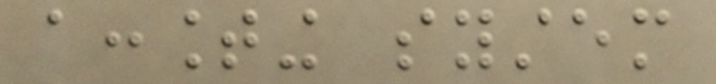accounting system
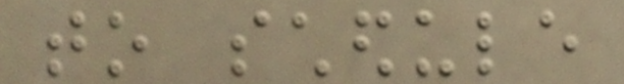to schedule
